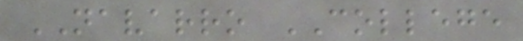NAVARRO COLLEGE
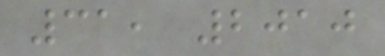31, 2010
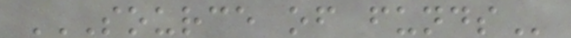SOURCE OF FUNDS
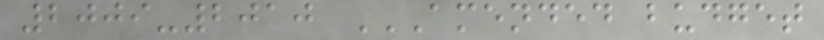2009-2010 AMENDED BUDGET
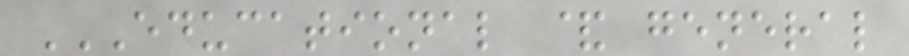EDUCATIONAL & GENERAL
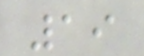19
